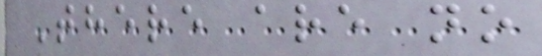There are no
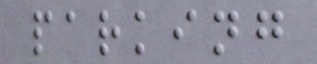parking
